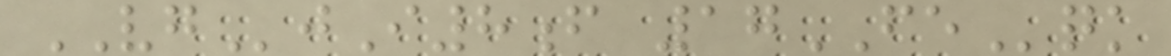VGjI8f 17FEqk
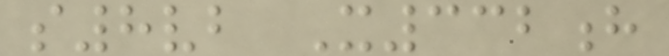s8vb X332h
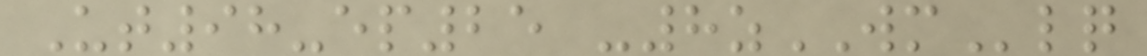Ut98-ep25 -8zWMlq
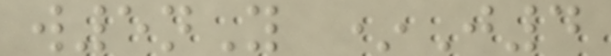w5nY *J4
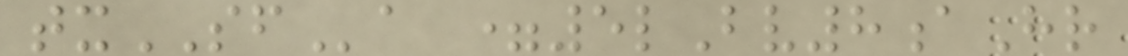txSFa =5lBv8aHr
